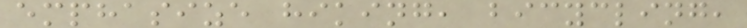emphasize hiking, bicycling,
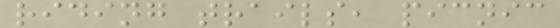riding trails, picnic
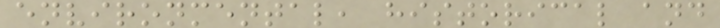environmental, historical and
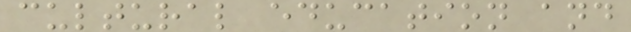cultural education and
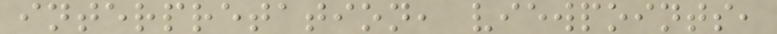interpretation, viewpoints,
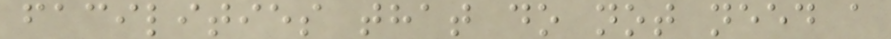facilities that do not need a
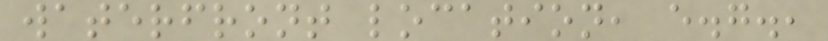waterfront location, e.g.,
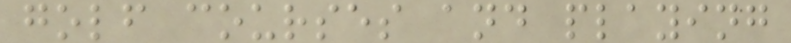golf courses and playing
